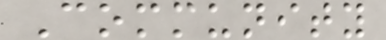Community
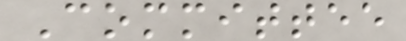Committee
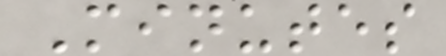Minutes
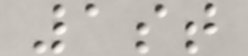1st
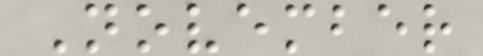November
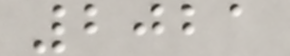2021
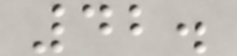42.
